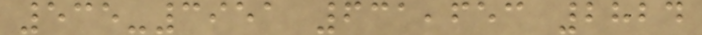535-3951 631,653 2824
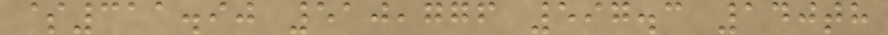$311.90 510,776 597.3 140th
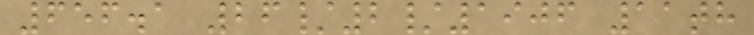656.1 26/2/1906 11th
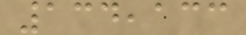134,133
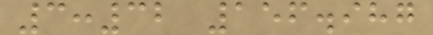3:32 156.987
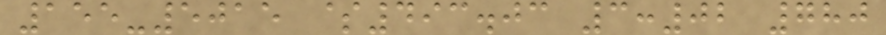155-5015 $493.03 3:02 780
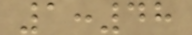1:48
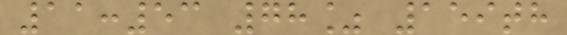11:53 78% 159th
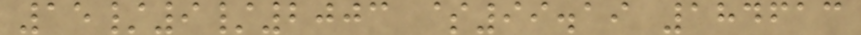15/9/2003 $99.19 184613
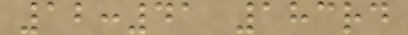12:41 183rd
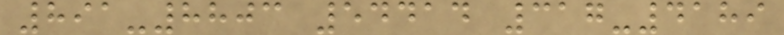891-8803 54414 317-4189
